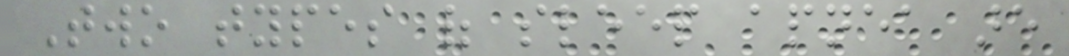Two types of sleep apnea are
